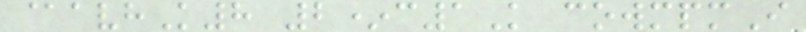@avhK8 2*c1K cowmpmI
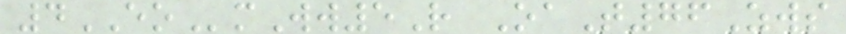4EOmWw5R OaT76Zws
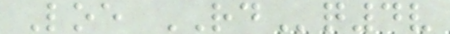Loe RDq4v
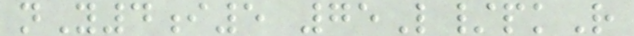nY4i5 75L/pkR
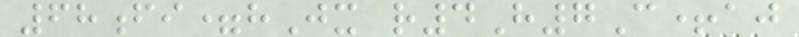68fi=hJx r4H7C+aj
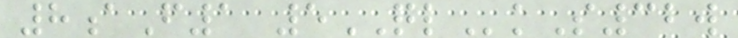8aF1 5QLkS32w
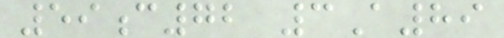59c72 3A89
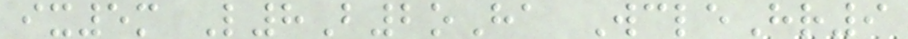ix5m L8B2oHa WcleHr9
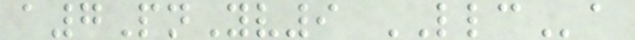a7PnYv9 LLCa
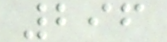296
